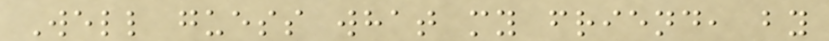Well guess what my friend, by
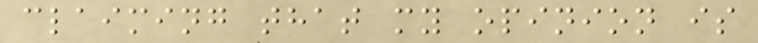claiming that my opinion is
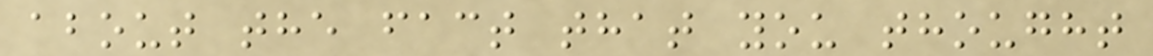about the fact that you thought
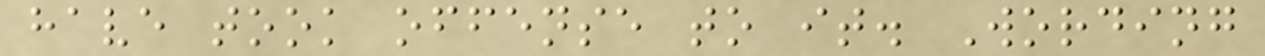have took offense to it. Wording
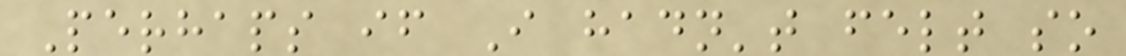Perhaps if I hadn't felt so
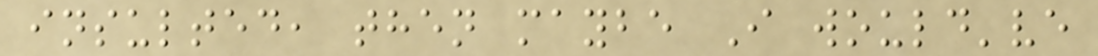insulted, then maybe I would've
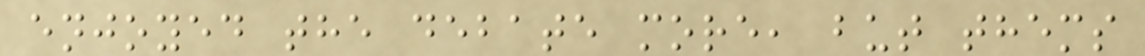enjoyed the debate more, but thems
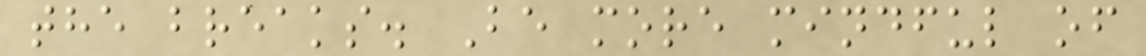the breaks. Be more mindful of
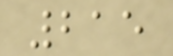215
